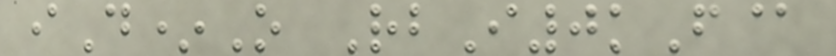iD*O RbI0kF@
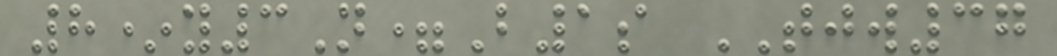8*y3N=B1s TJW37
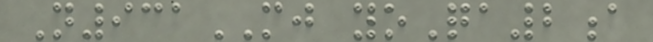N931MJ yoQa2a
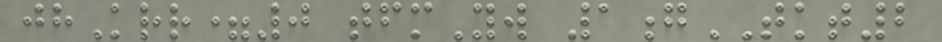jhKrr=0 tfmYw 1gTKT2
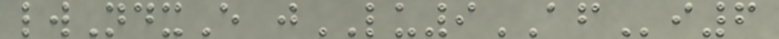lwNdxE jLU9AFi6
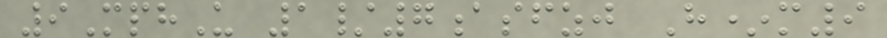9MphU 1/7asfzj H*m9
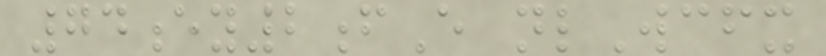74ey2fE nlWcfx
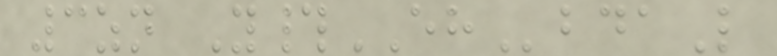3zn Y#EHbdaL
